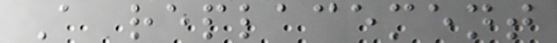A replacement
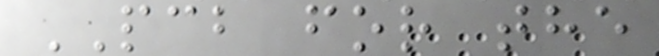PCB for the
